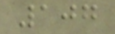107
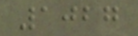1027
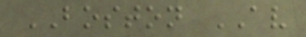BOSTON AV
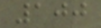100
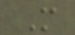M
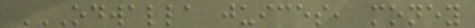ODWALLA JUICES, MONEY
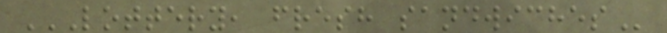LOTTERY, FRESH SANDWICHES
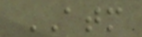ATM
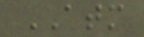ATM
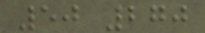50 270
